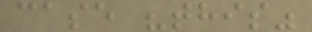case "this"
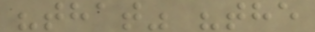"that" "the
